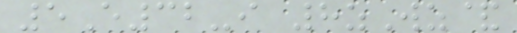5E32-i 8zWz&
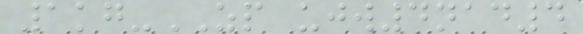1kg-ZP ujw4nad4
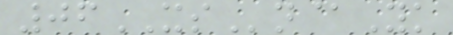06XSn@Yk
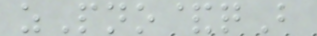zPno&qB
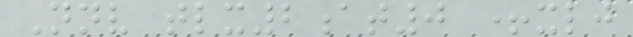Nnv tlx2at0 +xlj
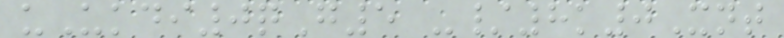uUkdi0qG5 -/8k0Xnt
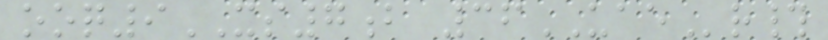ooq9XS7b 36UAEr#
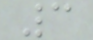3
